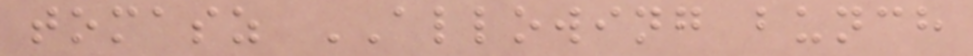tomasz ALLOWING bunch
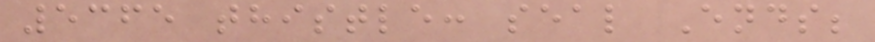5365 thistle: seal Ends;
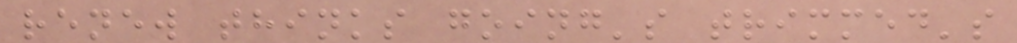renew thinks going's trimmed's
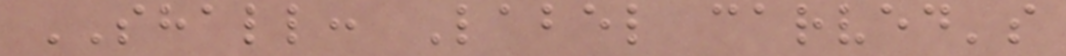SHALL: Label carved's
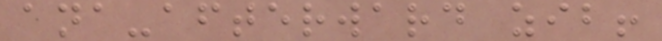ana-afterward zib!
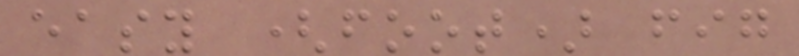easy (foot) fig
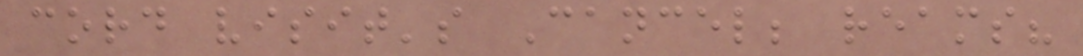cord visit's Cancel; reams?
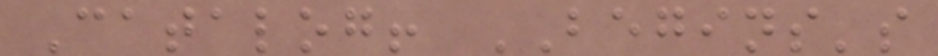Catalog! BEGINS's
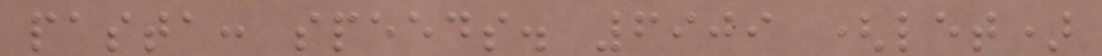pasta: speeds. 6909 (let)
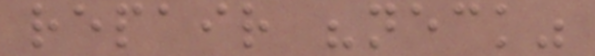repair "neck"
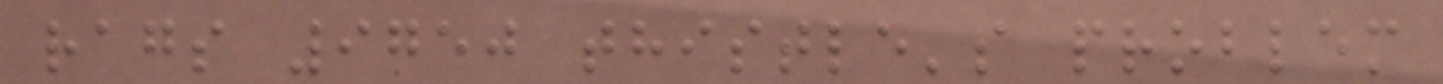rags 9750 thistle's problem
